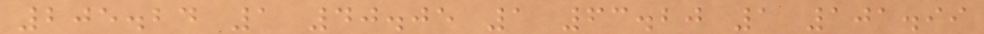205.24 1 40.05 1 63.20 1 101.99
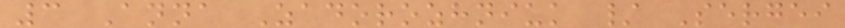3 Anna Zadorozhniuk / Sergei
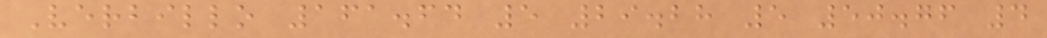Verbillo 161.64 5 29.28 5 50.76 4
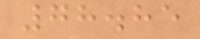78.85
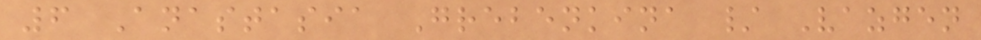6 Anastasia Grebenkina / Vazgen
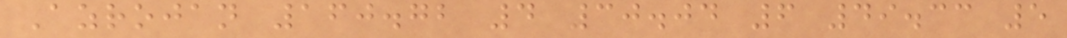Azrojan 160.72 4 30.04 6 49.33 5
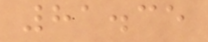81.35
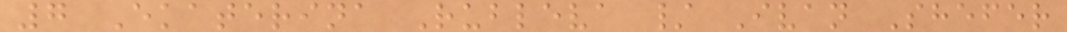7 Ekaterina Rubleva / Ivan Shefer
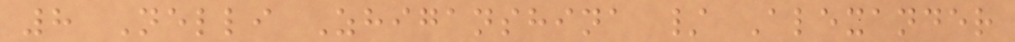8 Nelli Zhiganshina / Alexander
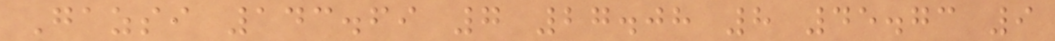Gazsi 143.69 7 27.08 8 45.73 9
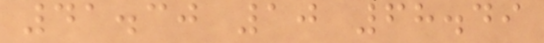41.30 10 68.49
